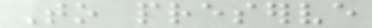To preserve
